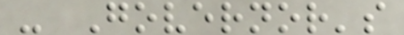- Governor's
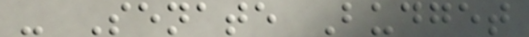- Senate Budget
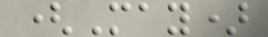(May)
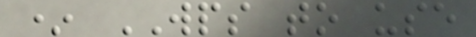* WPS to use
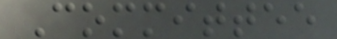Committee
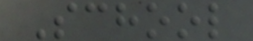School
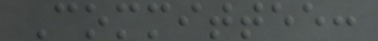Committee:
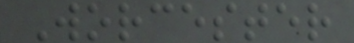Worcester
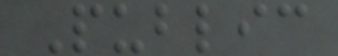Public
